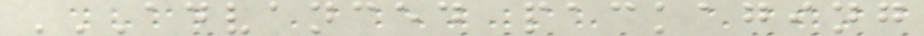ADVANCED PACKAGING
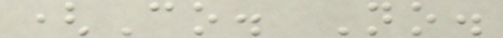(Co. No.
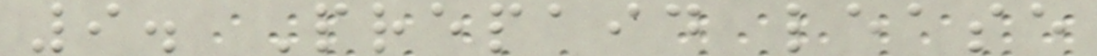9. Prepaid lease
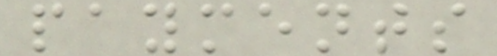payments
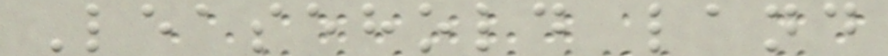Leasehold land
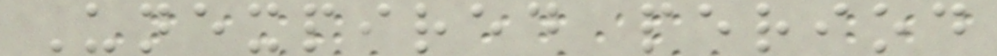Unexpired period
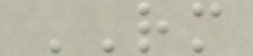RM
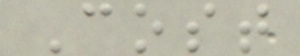Cost
